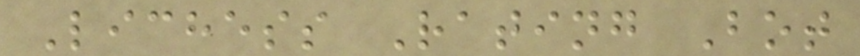Lichess Rating Bot
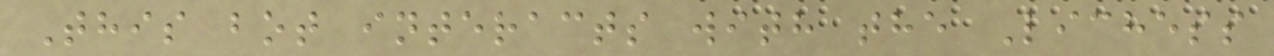This bot interacts with the Lichess
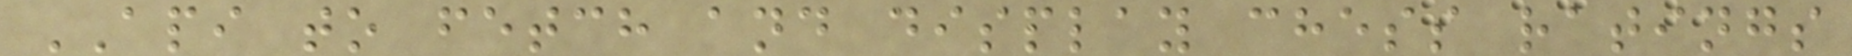API to fetch and display chess ratings
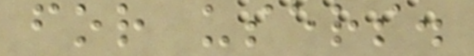for users.
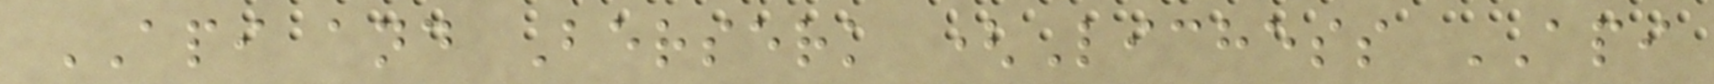API and Berserk (Lichess API
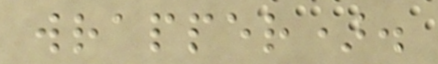wrapper).
